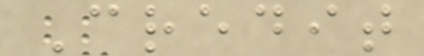Credit
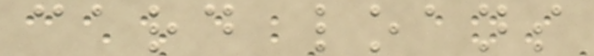card loans
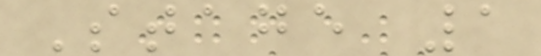Stage 1
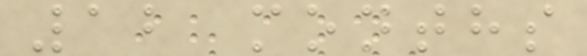12 months
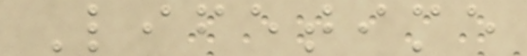Lifetime
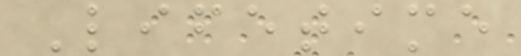Lifetime
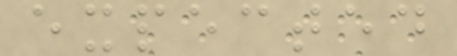expected
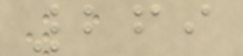269
